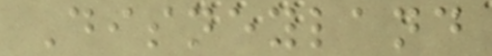Disneyland
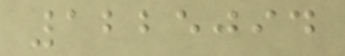1225094
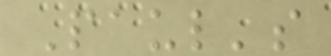Paul's
